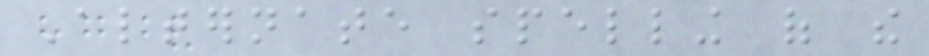Alternate spelling of the
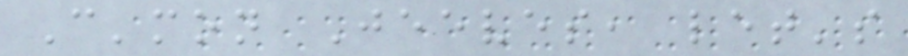C'mon Jeeves, let's
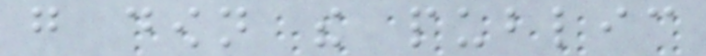go down the public
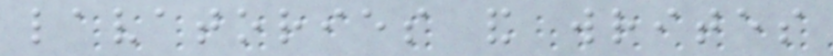lavatories and writes
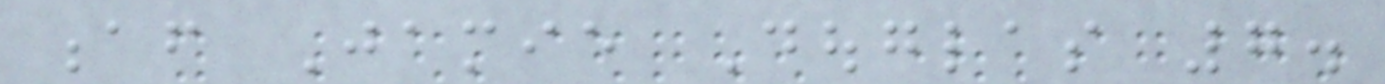af Jamie Douglas 7.
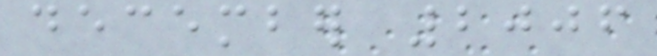december 2006
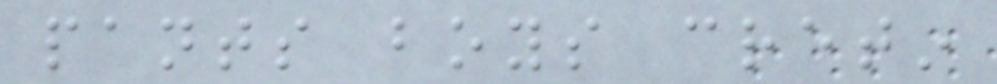pants boys cretin
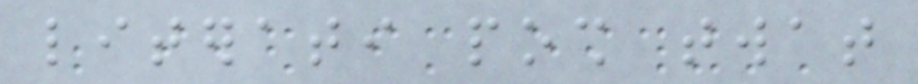literati posh twat
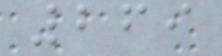269
